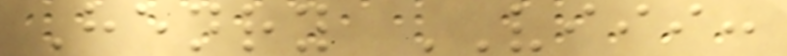Henry VIII:
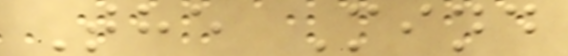The Mind
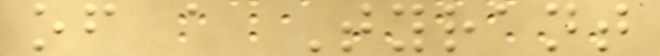of a Tyrant
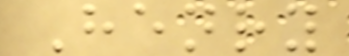Henry
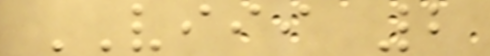VIII 2
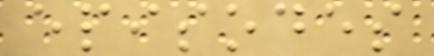episodes
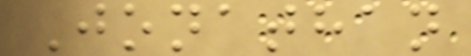Jonathan
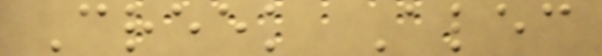Creek Alec
